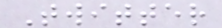Twitter
